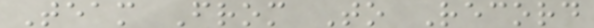Team From To Record
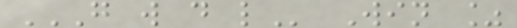G W D L Win %
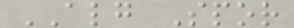ALG Spor
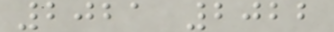2021 2022
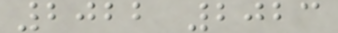2022 2023
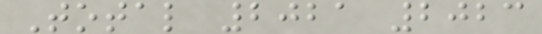Total 2021 2023
